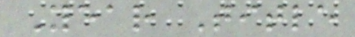Year Title
